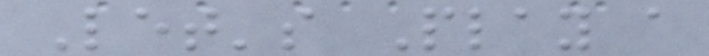Let's Play a
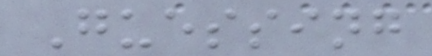Guessing
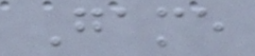Game
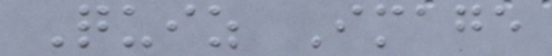Quiz Image
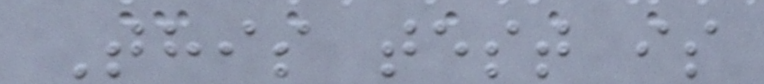This test is
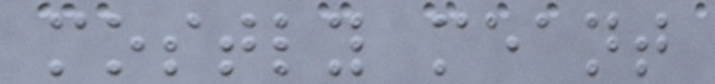mostly meant
